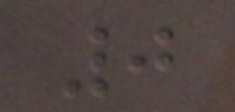0
